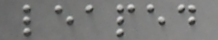leaped
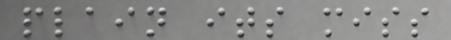plain its miss
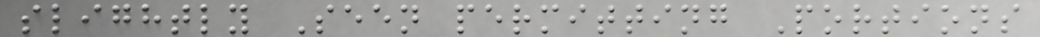slightly Seen permitting Portions
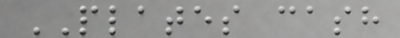PLATES cash
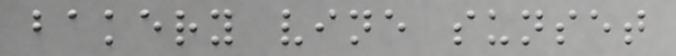bakery vine sunset
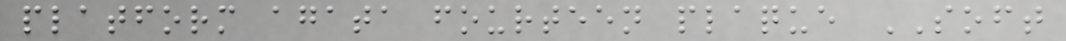platform agata fourteen plaque SOFT
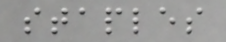staples
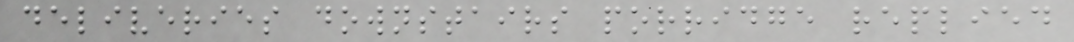deliveries downstairs porridge replied
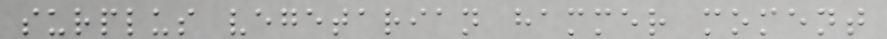surplus vegetarian hammer moment
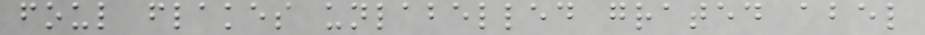foul flakes unlabelled grated abel
